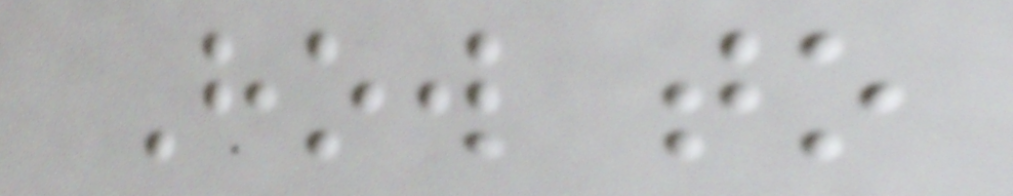How to
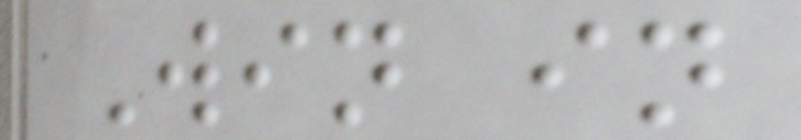Win in
